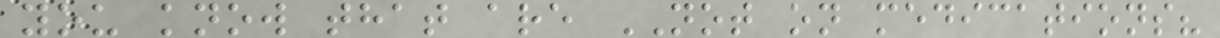you know that are NOT on medications?
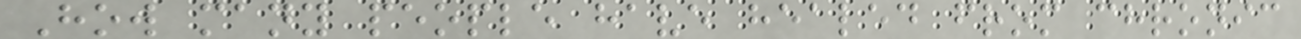How many people have healed from chronic
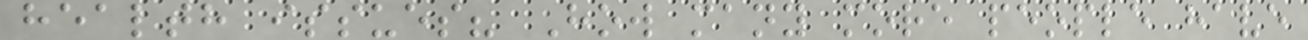health issues? How many more people have
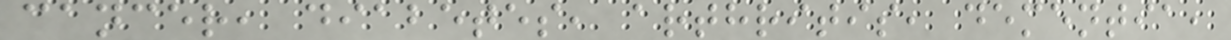cancer, diabetes, arthritis, dementia,
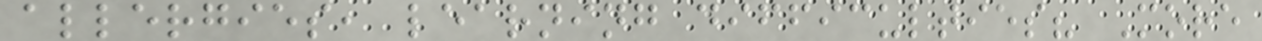allergies, learning difficulties? More
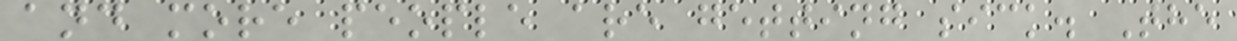and more people are getting sick. The
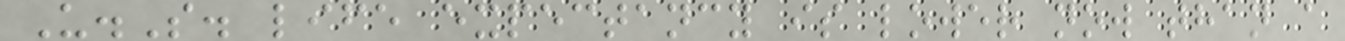U.S. life expectancy is lower now than a
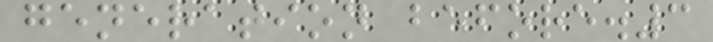generation before.3
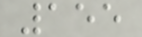155
